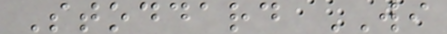Stoddard WI
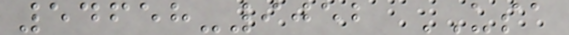54658-9052 USA
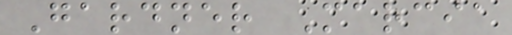Gardner Marcia
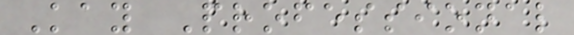Kay Professional
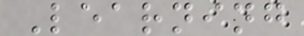Learning
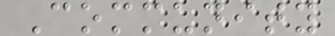Community
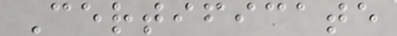Certificate
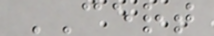CERT
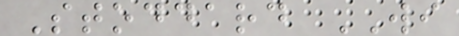Stoddard WI
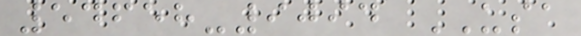54658-9094 USA
